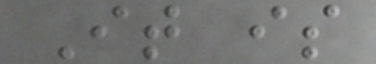It is
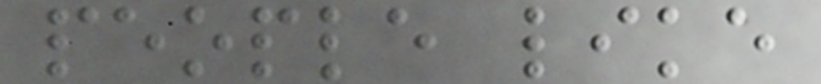people like
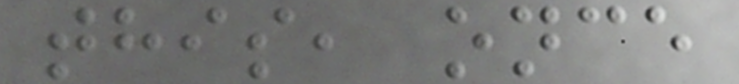this, once
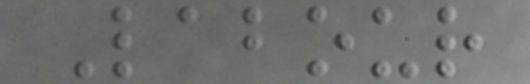Labour
